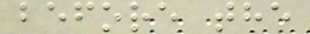before the
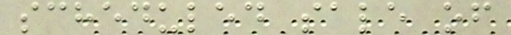scheduled sale of
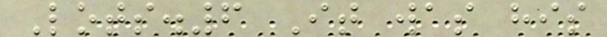Lots.6 It was his
